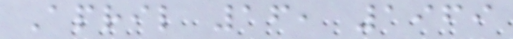April 16, 1969
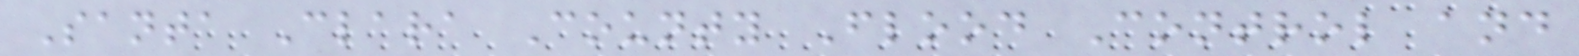Santa Clara County Flood Control and
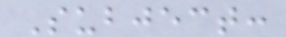Subject:
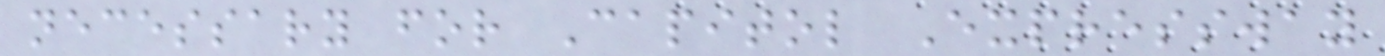necessary for Capitol Expressway
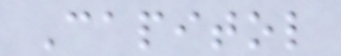Capitol
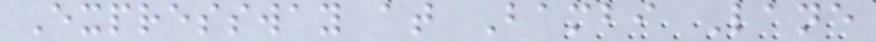Expressway at Bambi Lane
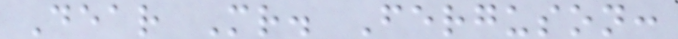Dear Mr. Ferguson:
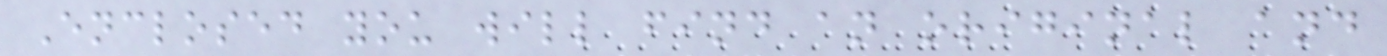Enclosed you will find an original and
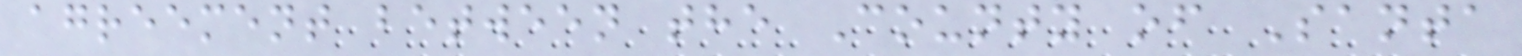agreement between the County of Santa
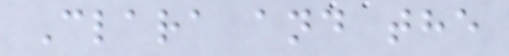Clara and the
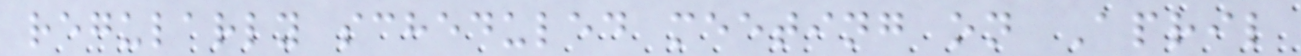regularly scheduled meeting on April
